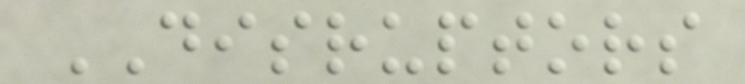DISRUPTORS
